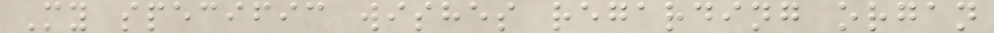My specific wishes regarding organ
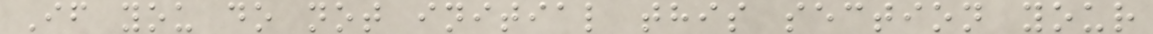If you do not initial this section your
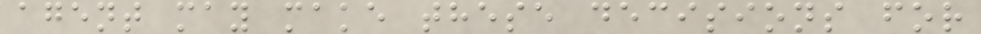agent may make these decisions for
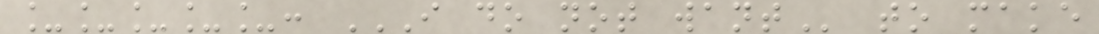_____: I DO NOT WANT to make
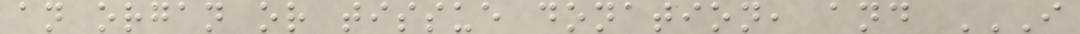an organ or tissue donation, and I
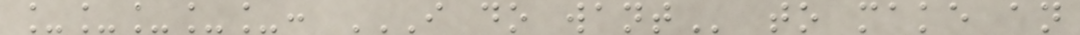_____: I DO WANT to make an
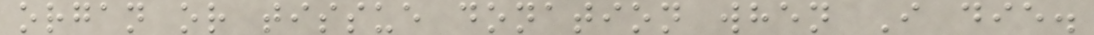organ or tissue donation when I die.
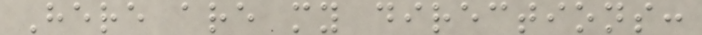Here are my directions:
